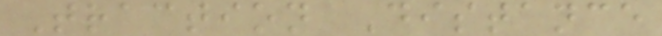Traction Distance
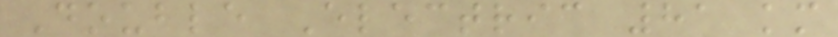Double Electric 81 km
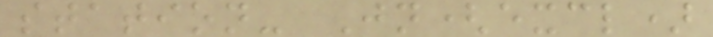station- Jn(excl)
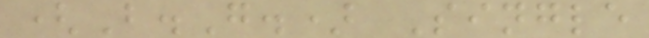(B.G.) Single
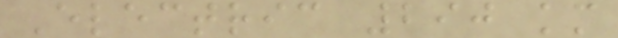Electric 290 km
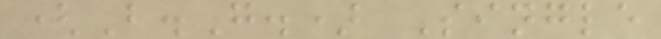(B.G.) Single
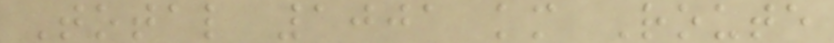Total 1001 km Route
